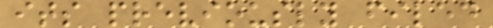its previously filed
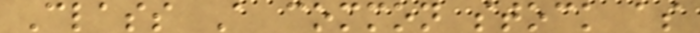Class A common stock as
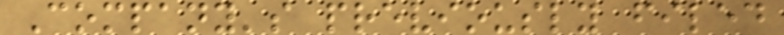Company's previously filed
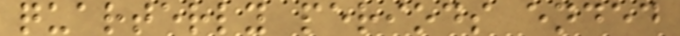quarterly periods ended
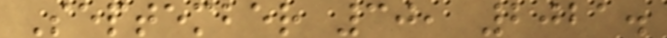September 30, 2021.
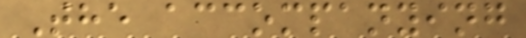The accompanying
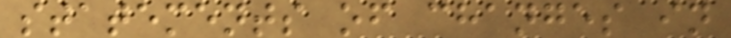statements of changes in
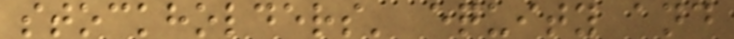stockholders' equity and
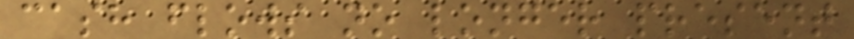cash flows no longer present
